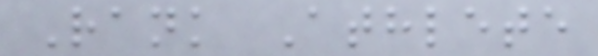Rank Athlete
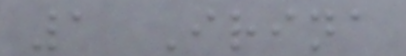1 Irina
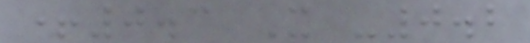+0.3 X -0.2
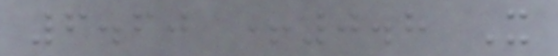6.60 +0.8 X
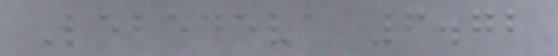Lebedeva 6.72
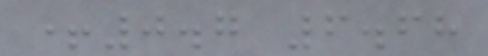+0.7 6.68
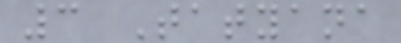3 Tatyana
